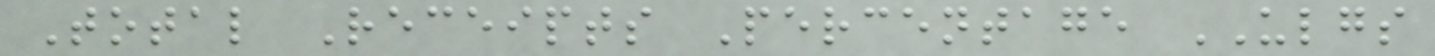Total Receipts Percentage ULGS
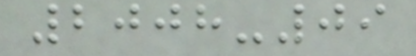2008-09
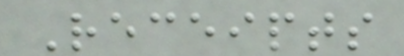Receipts
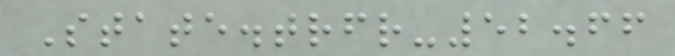State.trfr-52.66
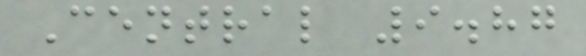Central 9.87
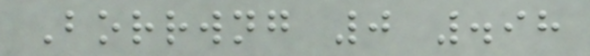Borrwng 0 .98
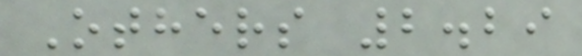Others 2.29
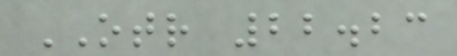OTR 22.23
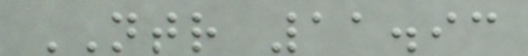NTR 11.93
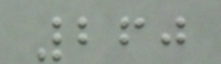260
